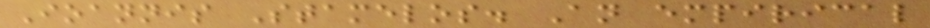Ioannis Stamelos. An empirical
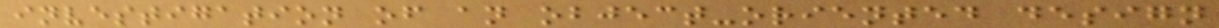investigation of an object-oriented design
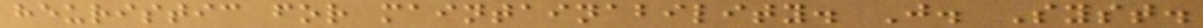heuristic for maintainability. J. Syst.
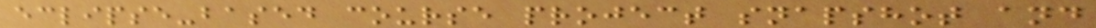eclipse-based course project snapshot and
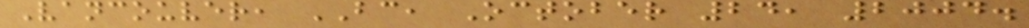Vancouver, BC, October 24, 2004.
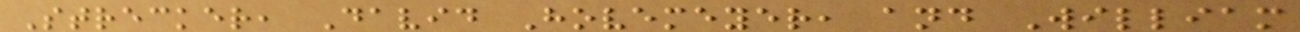Strecker, David Hovemeyer, and William
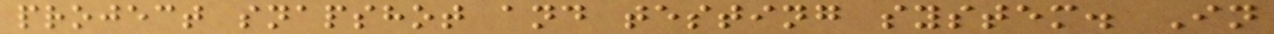project snapshot and testing system. In
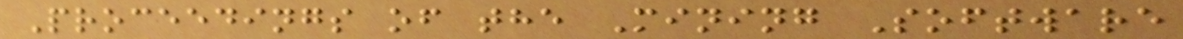Proceedings of the Mining Software
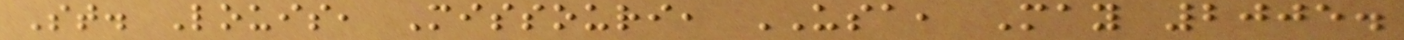St. Louis, Missouri, USA, May 2005.
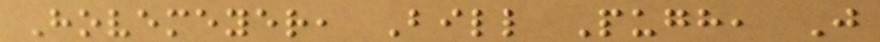Hovemeyer, Bill Pugh, J
